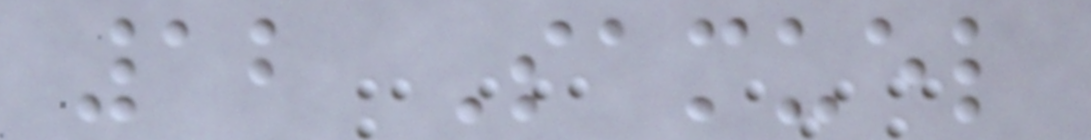12 Samuel
